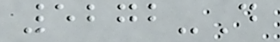5272-D
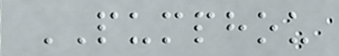PUMPHOU
